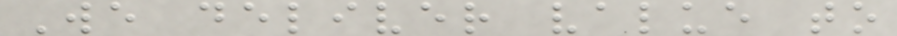We deliver value to
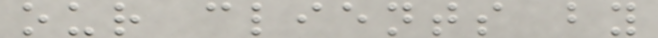our clients by
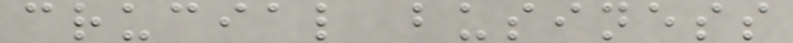crucial business
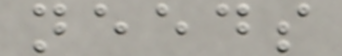needs
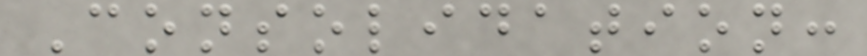Consolidation:
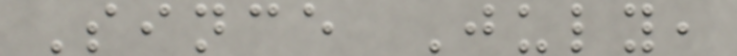Since July,
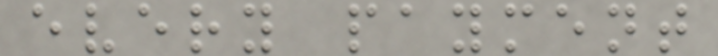every payment
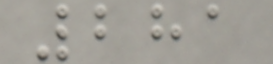281
